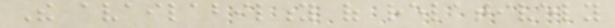The availability of relatively
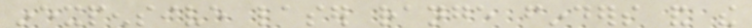inexpensive laser range finders and the
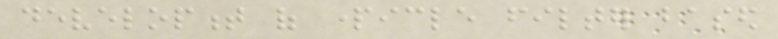development of particle filter based
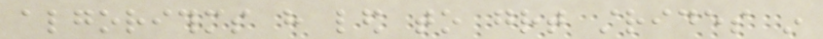algorithms have led to great strides in
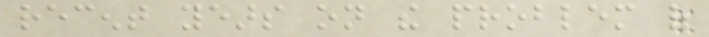recent years on the problem of
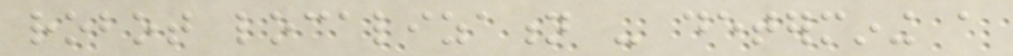robot localization - determining a
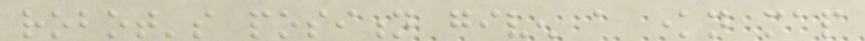robot's position given a known map
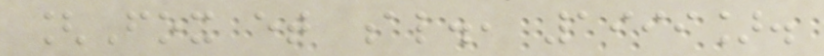[Fox et al., 1999].
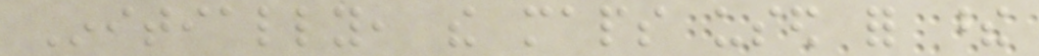Initially, the maps used for these
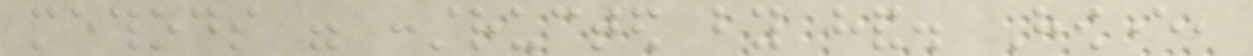methods were constructed by hand. However,
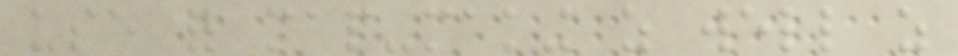use for map-making as well as
